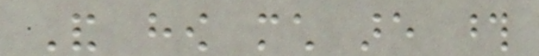And how much are those
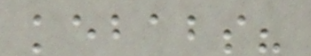kebabs?
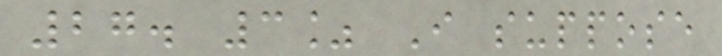27. 3% I suppose
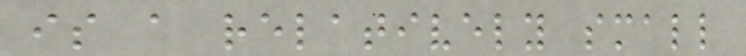is a relatively small
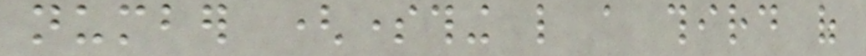number (something like a third of
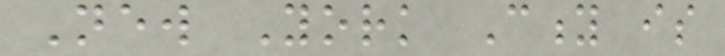New York City is
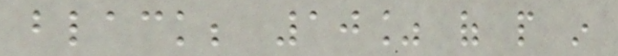black; 10% of people in
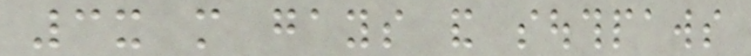3x more gays and southpaws
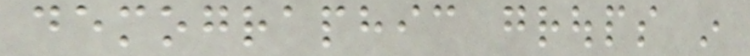demographic groups in
